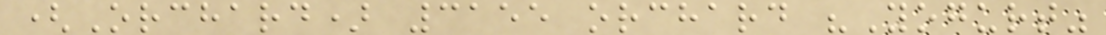(Orchard) 3155 orchard "Yogurt"
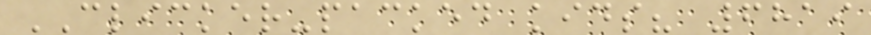CLICKER-packed kids? 6819
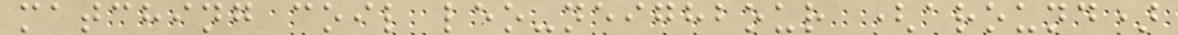matching coil leo-neighbour (around)
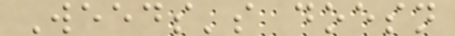Weeds's doesn
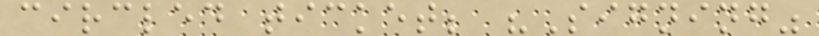circled ticket; "Signing"
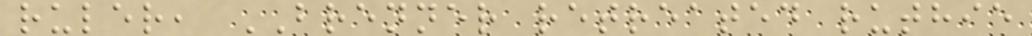ruler, BRENNER retreated ruthie
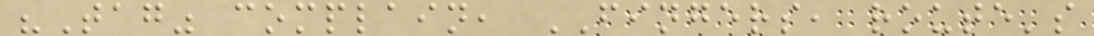"Tag" complain, FINGERS, route's
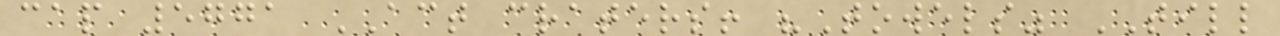cap 5771 ACT craters! "Towels" TILL
